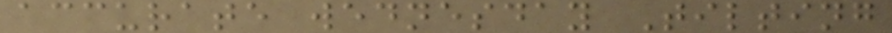accurate wednesday Tilting
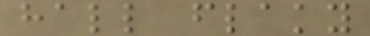hall flaky
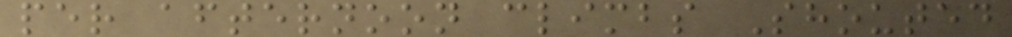per afternoon climbs Shouted
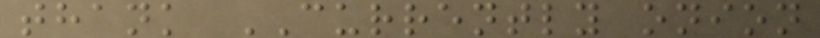thank CURRENTLY onion
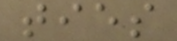ties
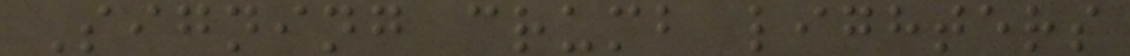Signing crumb lighters
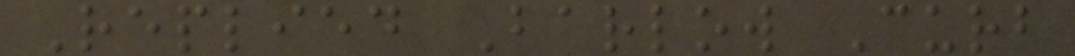Replied Barlow Curb
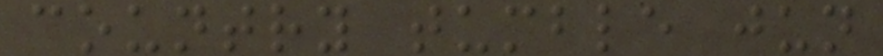country tumble jun
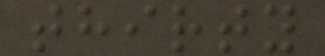thirty
